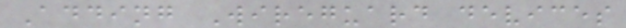Adding Wireguard devices
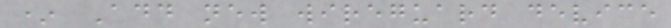* Add new wireguard device
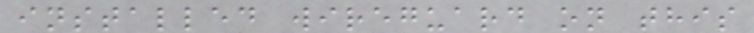installed wireguard on this
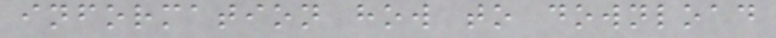information how to download
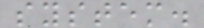system.
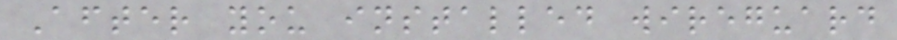After you installed wireguard
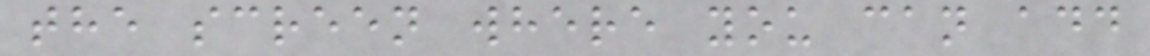the screen where you can add
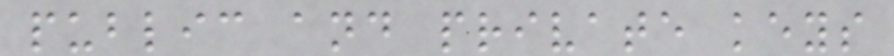public and private keys
